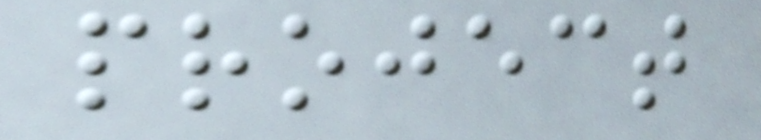project
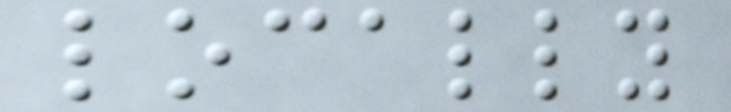locally
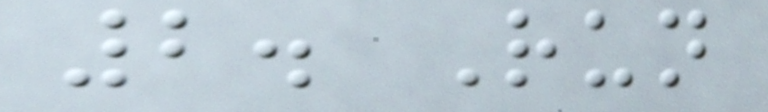2. Run
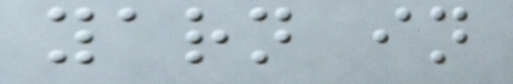yarn in
